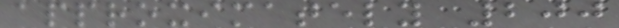approximately 200
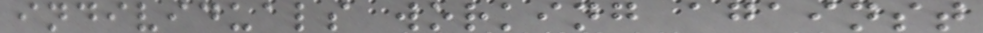individuals working against
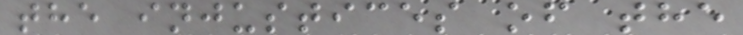the injustices of the
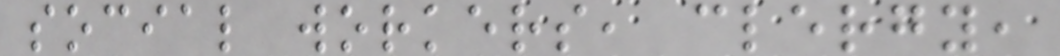social workers, clergy,
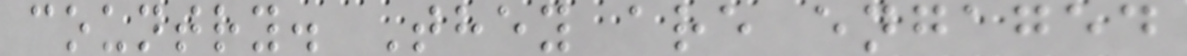country. They are engaged
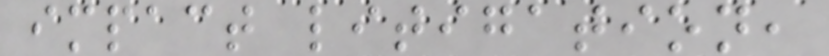impact litigation,
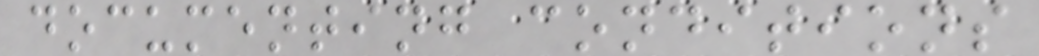documenting conditions
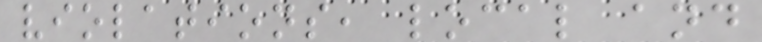violations, local and
